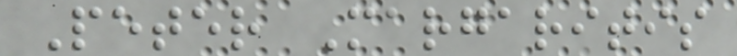Peter Margaritis
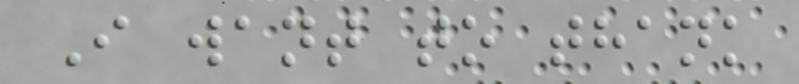I want to thank
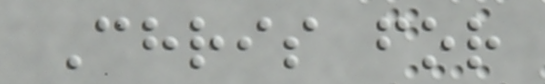Chris for
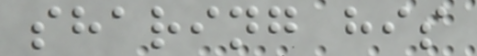sharing his
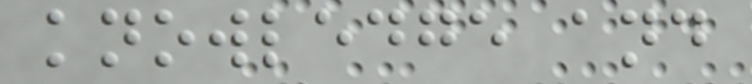knowledge and
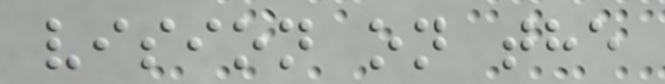vision on the
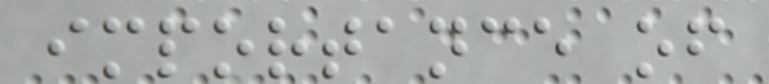importance of
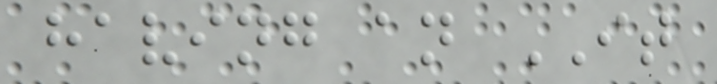having an IT
